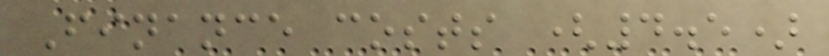Finance costs (4.5)
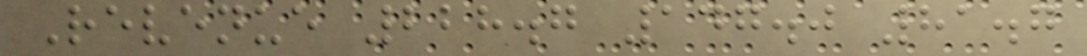Revenue 228.7 147.0 81.7
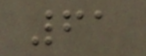61
